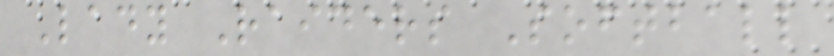Lady Raiders Softball
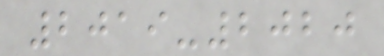2019-2020
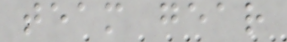team gear
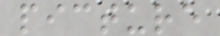picture
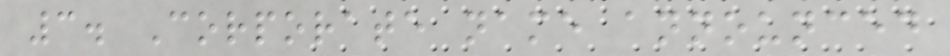3. Corporate name announced
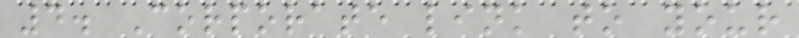4. Corporate link to your
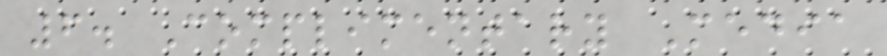6. Complimentary Media
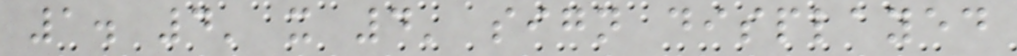1. 4' x 4' sign displayed
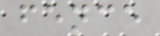fence
